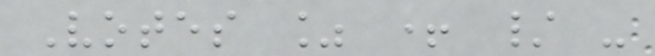Votes % + / -
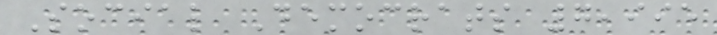Social Democrats 7,995
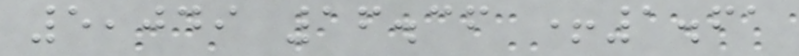5,049 16.36 +1.61
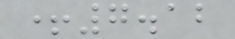+7.12
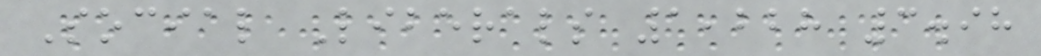Social Liberals 1,228 3.98
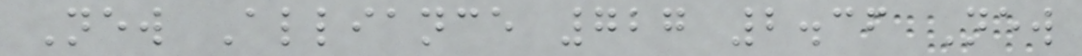New Alliance 727 2.36 New
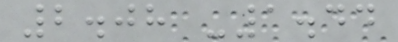2.08 -1.44
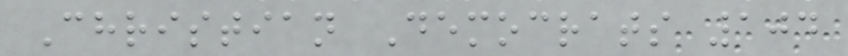Christian Democrats 104
